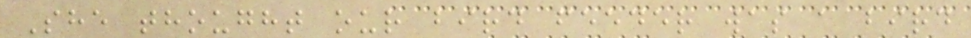She thought our bird feeder was a bird
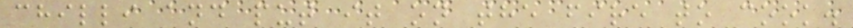chilli and put it on the fire to cook.
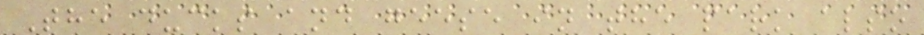The ducks and geese in the park also
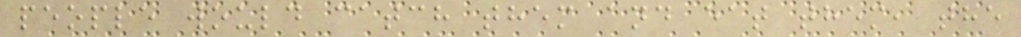people would catch them and eat them, the
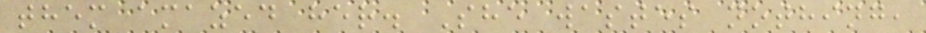them amazed her. She wastes nothing,
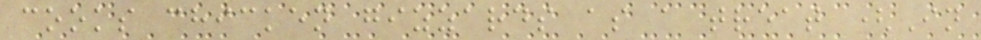cooks chicken gizzards as a treat (In
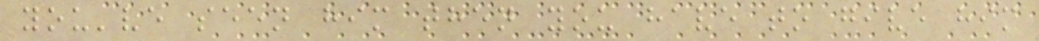you've seen him then you have to give him
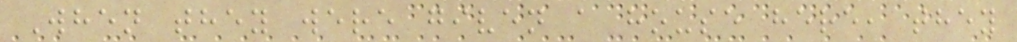When they were given a house here, they
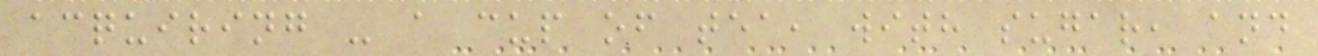acquiring - a cup of tea, with sugar, and
